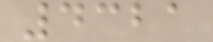4321
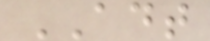ADT
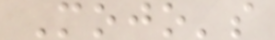Mojo's
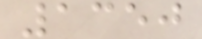1350
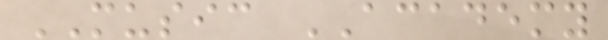MUSIC ACADEMY
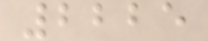2225
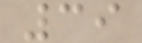39
